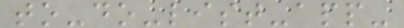to-do-list-app-
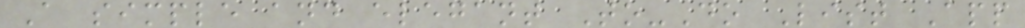A simple and elegant To-Do List App
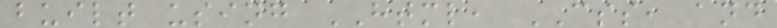built using HTML, CSS, and
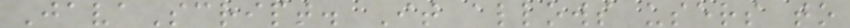JavaScript. It allows users to
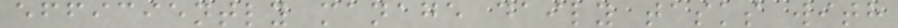efficiently manage daily tasks with
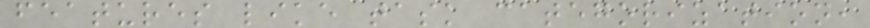features like task categorization,
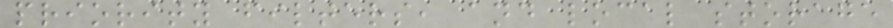priority filters, and local storage
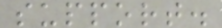support.
